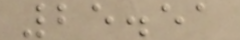25.51
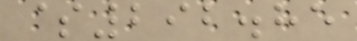$292.85
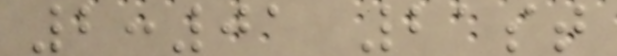2:01 21st
